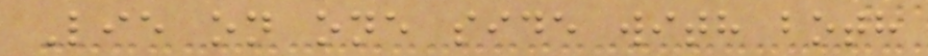Lie on one side with both
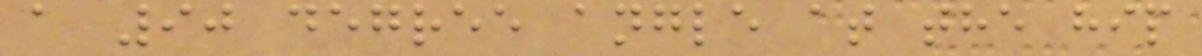a 90 degree angle at the hip
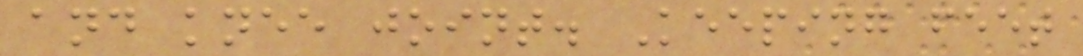and knee joint. Keeping feet
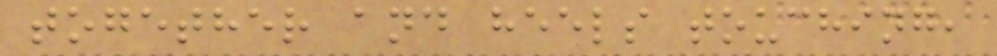together and heels touching,
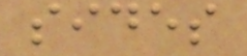sides
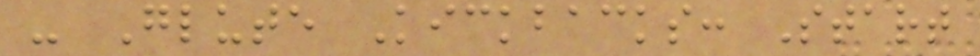- Glute Kickbacks: Start
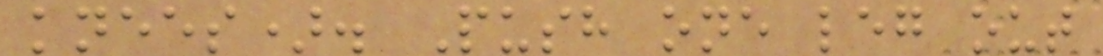knees). Push one leg out
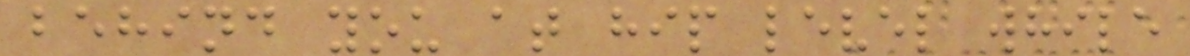behind you at hip level while
